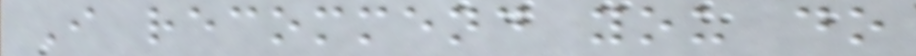I recommend you do
